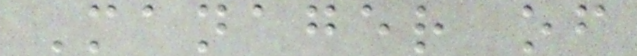Manager of
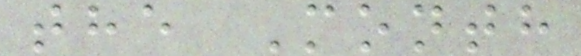the Month
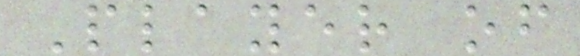Player of
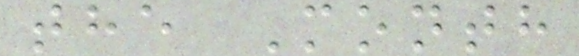the Month
